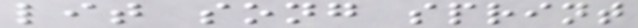lit song sprint
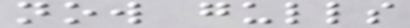now gulls
